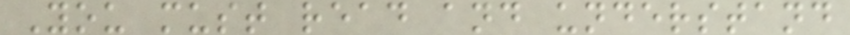You must read and understand
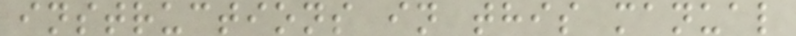instructions in this manual
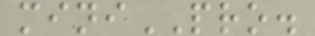miniPRO.
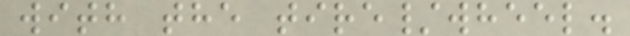with the tire/wheel.
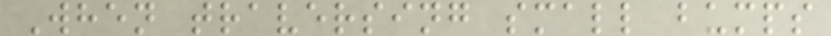When traversing small bumps
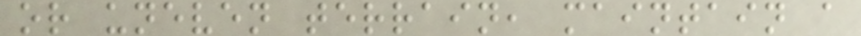or uneven terrain, maintain a
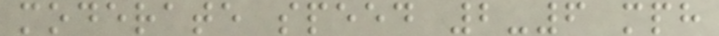moderate speed 2-6 mph
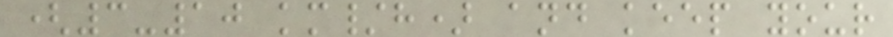(3-10 km/h) and keep your
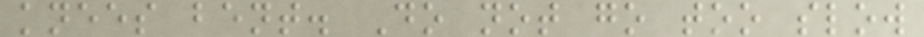knees bent. Do not go too slow
